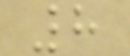8
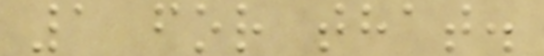1 for that.
